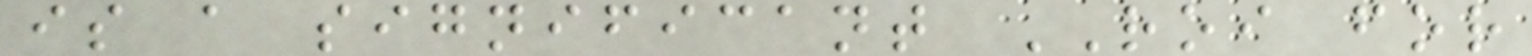is a significant ROI for
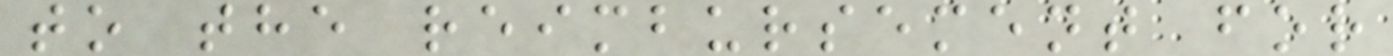to the reimbursement for
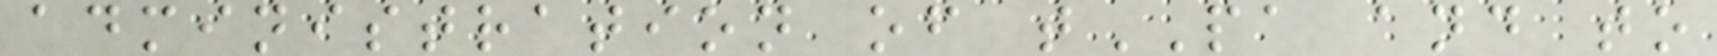administration of tPA and to
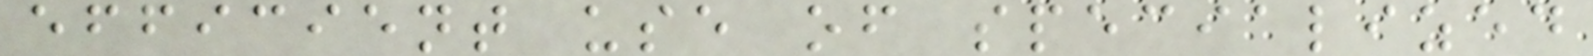efficient use of specialized
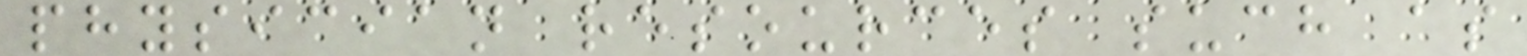physician resources such as
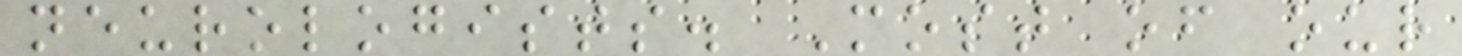neurologists. Most of our
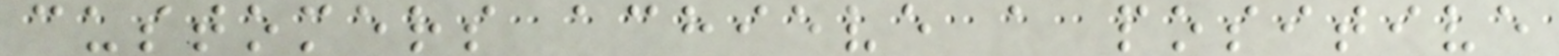customers achieve a positive
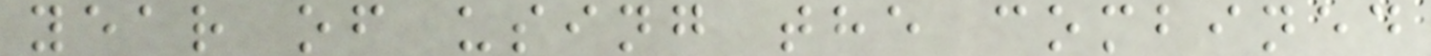year of using the combined
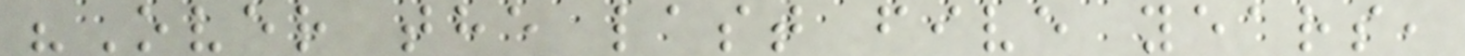"Over the last five years,
